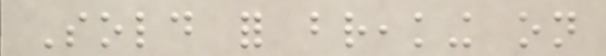Sold for breaking on
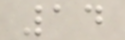14
